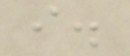i.
